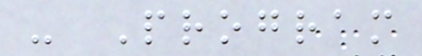- Program
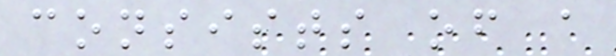consists of a
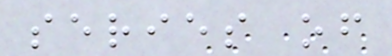series of
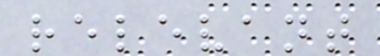relevant
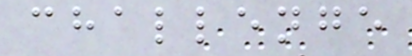challenge
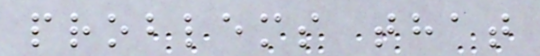problems that
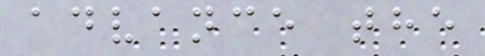advance the
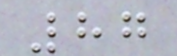87
